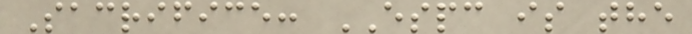Sacrifice: ESPC is the
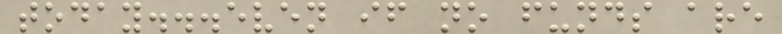today...even if no funds are
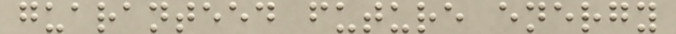guaranteed future energy
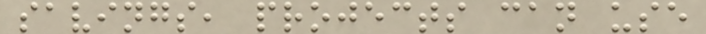savings, projects can use
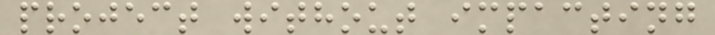project without impacting
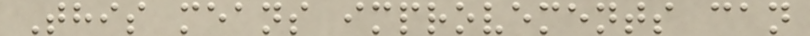This means improvements can
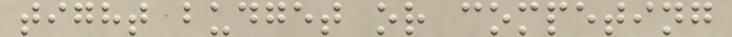tight budget or competing
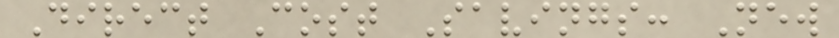Direct Cost Savings: New
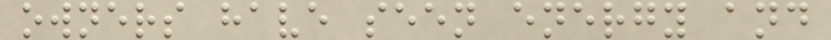owners have seen energy and
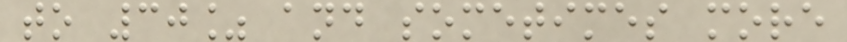to 30% and sometimes more
